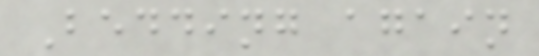Bedding again
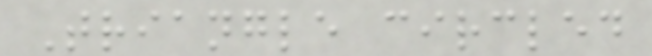Triangle circled
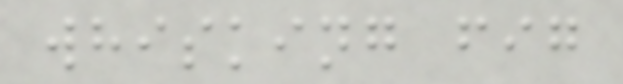whisking fig
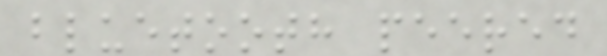bluetooth peered
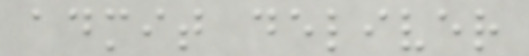admit deliver
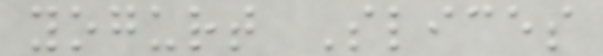yogurt Slices
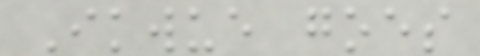Ikwue goes
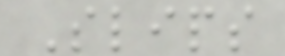Slips
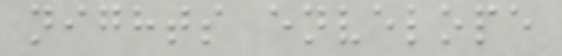nights envelope
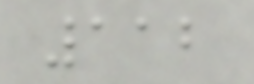112
